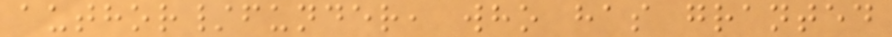author/funder, who has granted
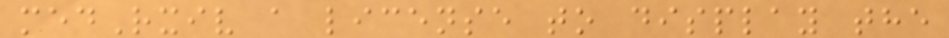medRxiv a license to display the
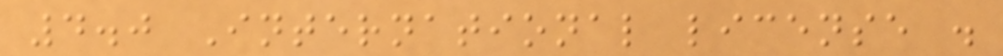4.0 International license .
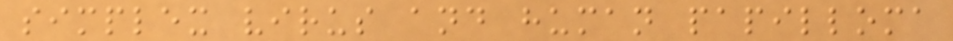simplex virus and human papilloma
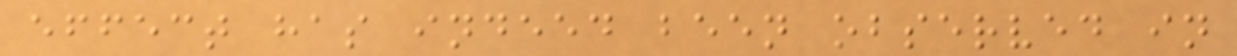effect has indeed been observed in
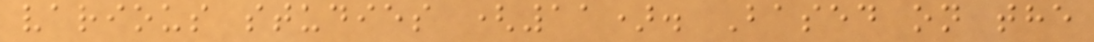various studies (11). Based on the
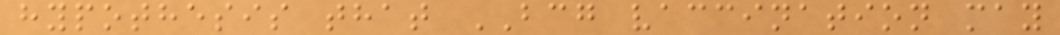hypothesis that BCG vaccination may
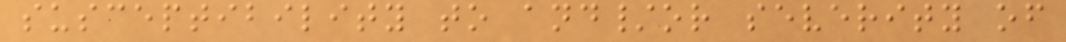susceptibility to and/or severity of
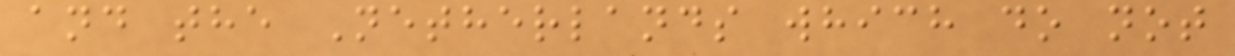and the Netherlands which do not
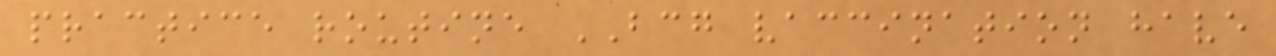practice routine BCG vaccination have
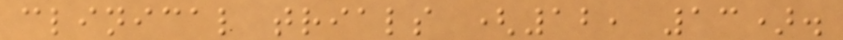clinical trials (12, 13).
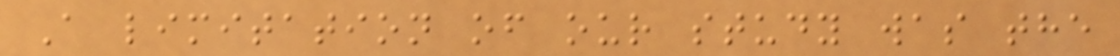A limitation of our study was the
